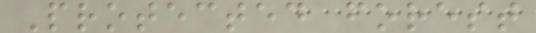Protected forest
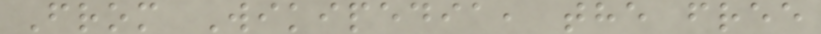From Wikipedia, the free
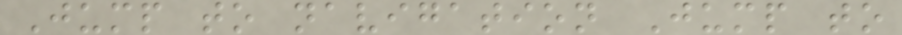Jump to navigation Jump to
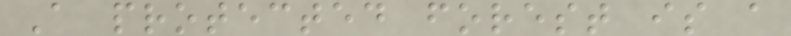A protected forest is a
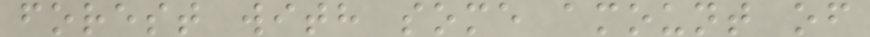forest with some amount of
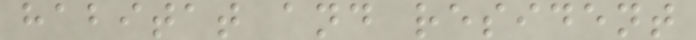habitat and resident
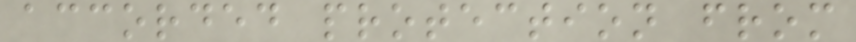accorded protection from
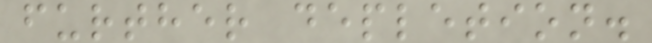further depletion.
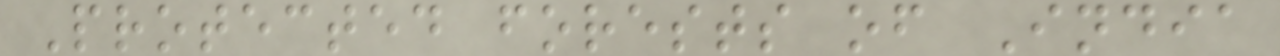Protected forests of India
